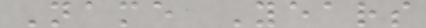Name Years
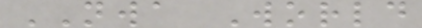NWA World
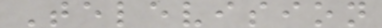Television
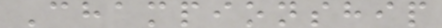Championship
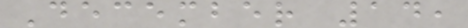December 14,
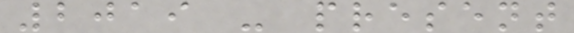2019 - present
